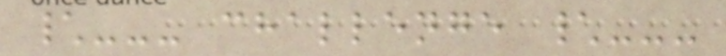\--- challenge \---
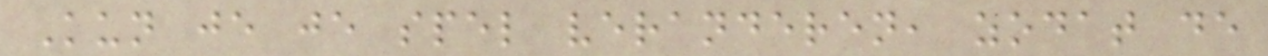Kun je je spel veranderen, zodat de
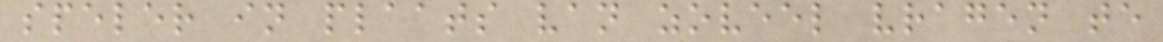speler in plaats van zoveel vragen te
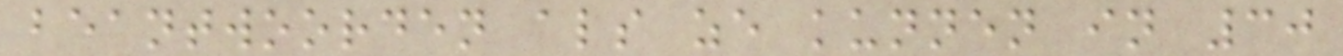beantwoorden als ze kunnen in 30
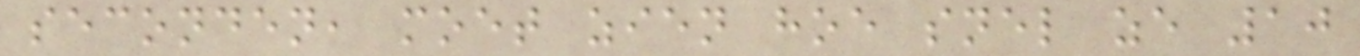seconden, moet zien hoe snel ze 10
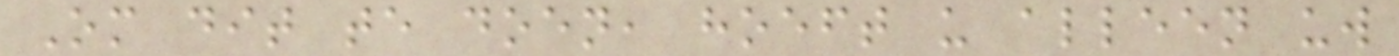Om dit te doen, hoeft u alleen uw
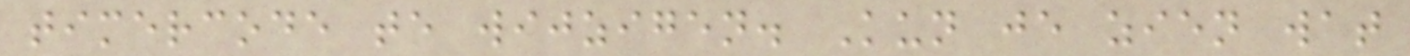timercode te wijzigen. Kun je zien wat
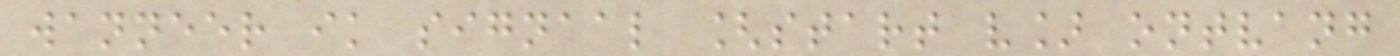wanneer ik signaal [start v] ontvang
